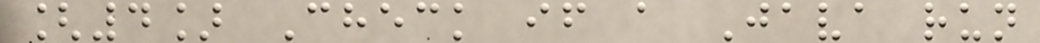[4] Check if a Java run
